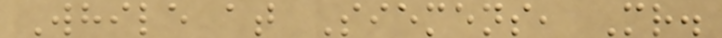While at Siemens, Mr.
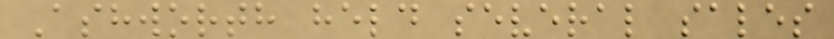Ashworth held several sales
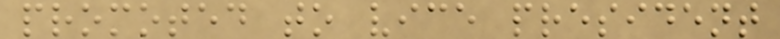promoted to vice president
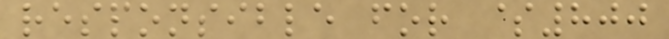responsible for $800
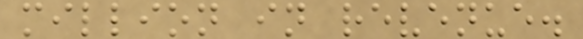million in revenue.
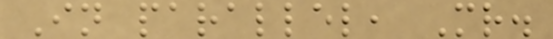In parallel, Mr.
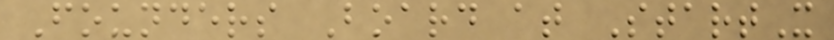Founders Board at StartX
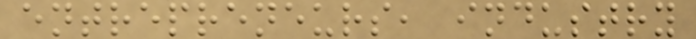entrepreneurs, industry
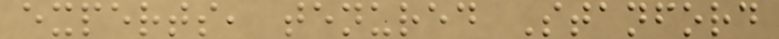experts, tenured Stanford
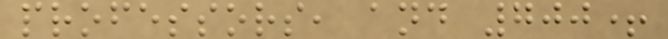professors, and 700+
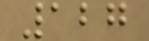127
